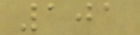101
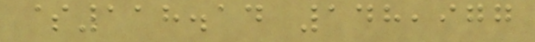$118.14 148,977
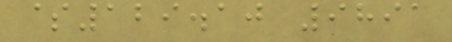$129.10 9891
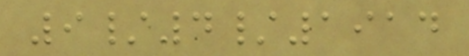9/4/1914
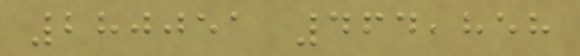280051 464,858
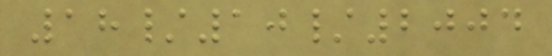18/10/2004
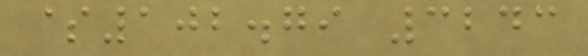$102.79 3243
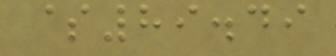$89.49
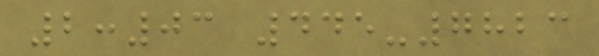2:03 445-7823
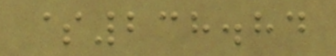$238.84
